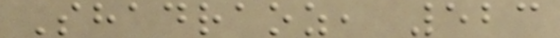Shadraoz, 523
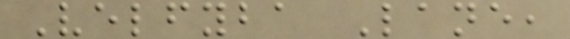Velfyba Lane,
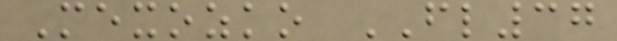Mexozko FL37
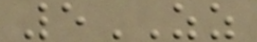5ZZ
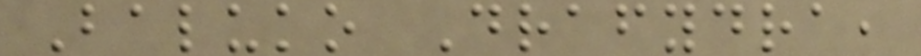Baluko Drafydra,
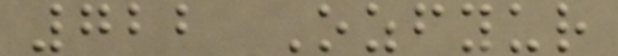722 Ozfyur
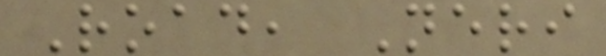Road, Neri
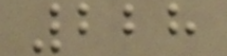228
